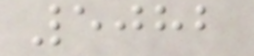5082
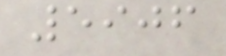5906
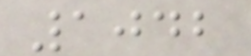1042
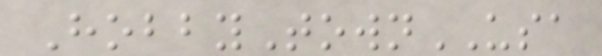HobbyTownUSA
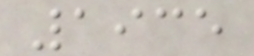1935
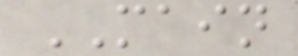MAIN
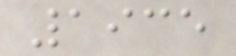1935
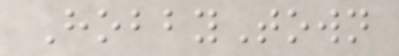HobbyTown
